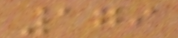179
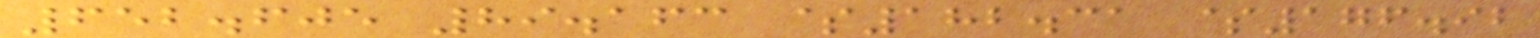652.605 89.163 $182.31 $176.92
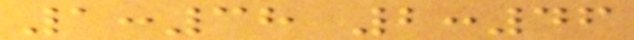1:38 2:46
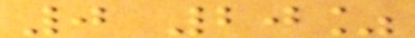0 20%
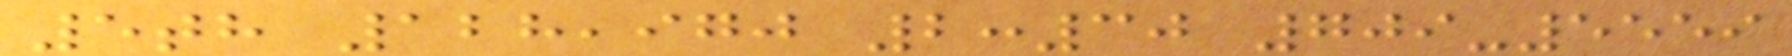5th 128,970 2:30 709-5559
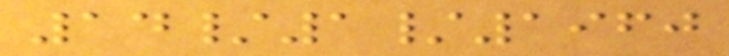14/1/1960
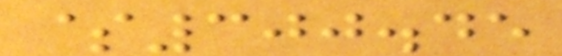$300.45
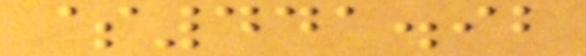$441.92
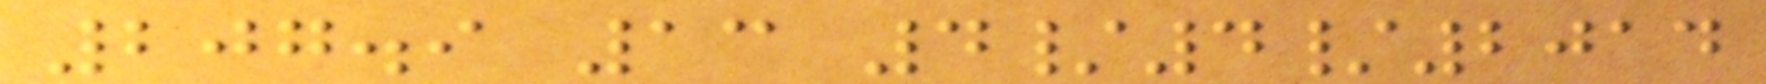207.9 13 4/4/2014
